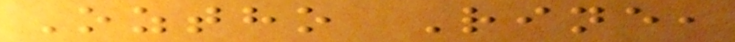Oztho Rine,
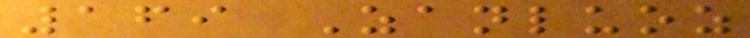169 Zanluoz
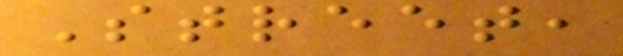Street,
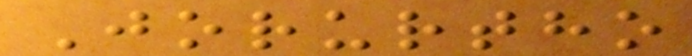Jorurtho
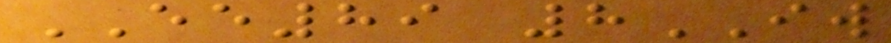EE89 8IW
